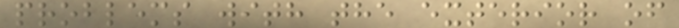problems with the exterior of
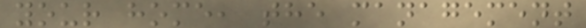your home, the management
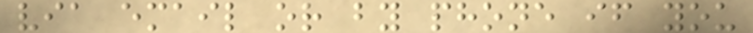via email or by phone if you
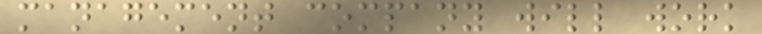management company will work
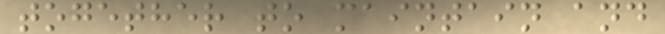together to maintain and
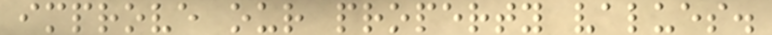improve our property values.
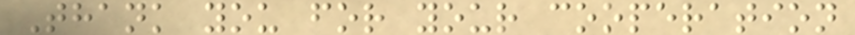Thank you for your cooperation
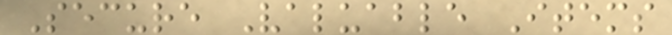Secure Valuable Items
